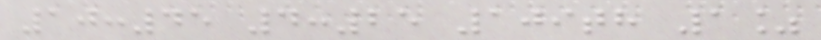10:45 4:25 109th 1%
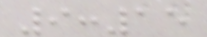9:15
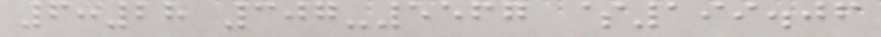6:28 307-5567 $199.06
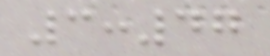3:47
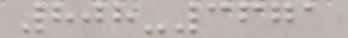808-3671
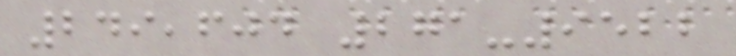249,604 271-9522
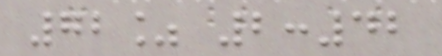72% 2:42
